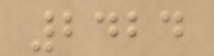2424
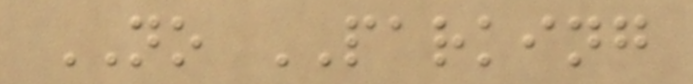NO PARKING
